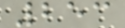253
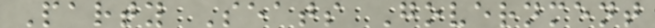Party Seats Government
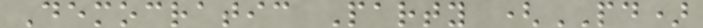Democratic Party (PD)
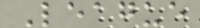League
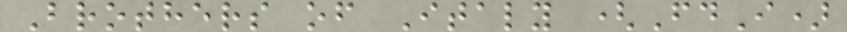Brothers of Italy (FdI)
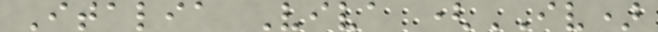Italia Viva (IV)
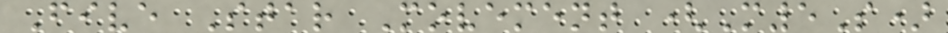Five Star Movement (M5S)
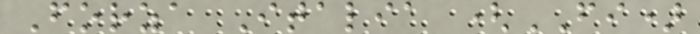Forza Italia (FI)
